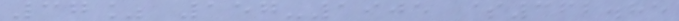37% 157-1905 $362.85
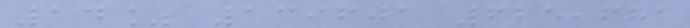14% 139601 625,681
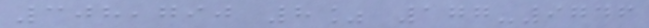308,790 8% 177-9746
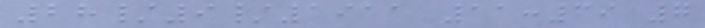28/9/1911 11:39 7
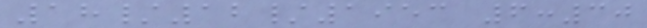18/12/1953 6:30
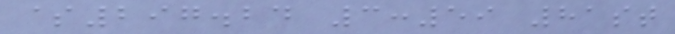$297.24 3:59 81st
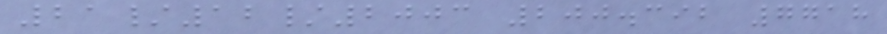21/12/2003 200.392 7718
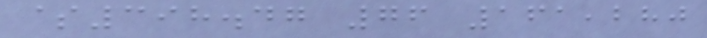$398.47 76 161,280
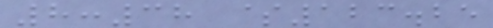8:38 $123.25
